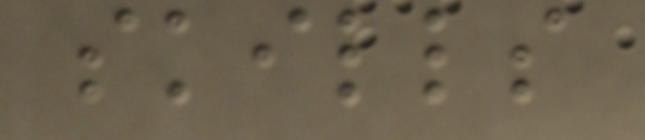skills
